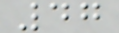47
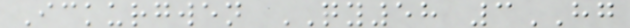Ickurgwen QY58 3HG
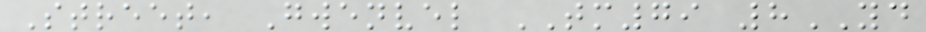Street, Gwenvel TM79 8YD
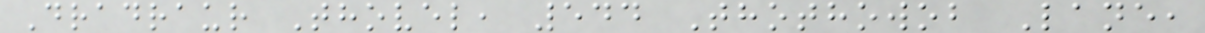Dradraur Thovel, 544 Thothowob Lane,
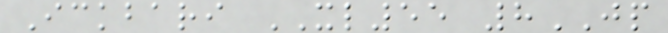Ickbari XL55 8JP
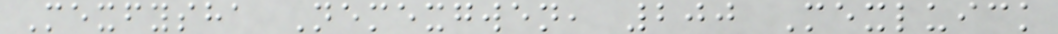Mexfysha Nemexgwen, 200 Mexluick
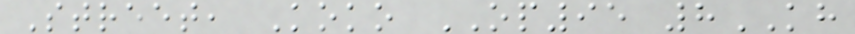Street, Koko OP95 8KH
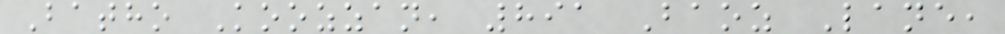Batho Koozzan, 891 Baoz Lane,
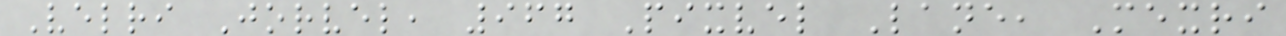Velri Jorvel, 967 Pixvel Lane, Mexri
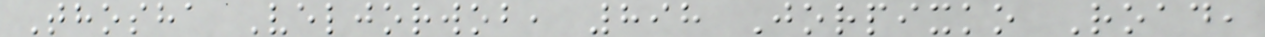Thosha Veljorwob, 898 Jorpixko Road,
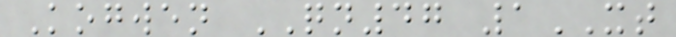Kogwen QN47 1XT
